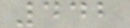442
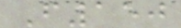F150
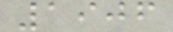1906
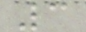3
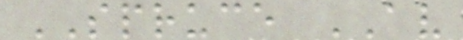SPRUCE AV
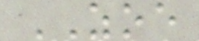ZOE
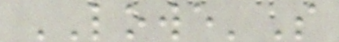LOWE'S
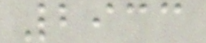2933
